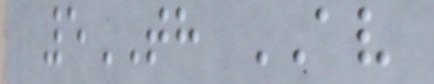5TH AV
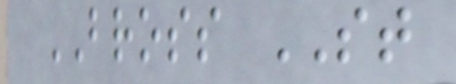BROSS ST
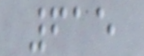615
